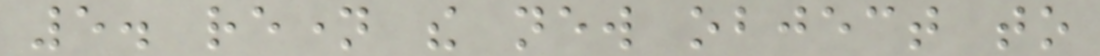5. rename the new object to
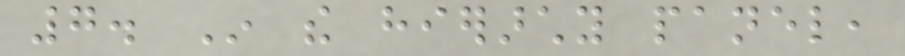7. In the hierarchy panel,
